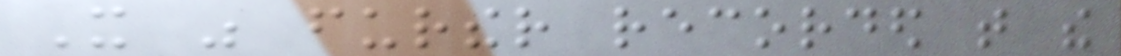It was further recorded that the
